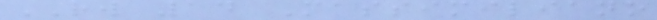RW 14 Massimiliano
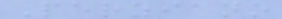Perziano
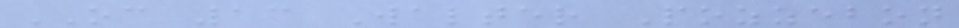OC 13 Walter Pozzebon
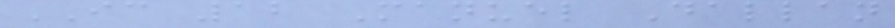IC 12 Manuel Dallan
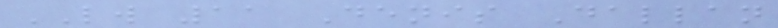LW 11 Denis Dallan
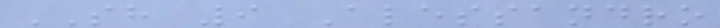SH 9 Alessandro
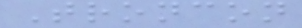Troncon
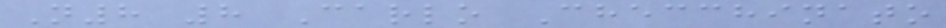N8 8 Carlo Checchinato
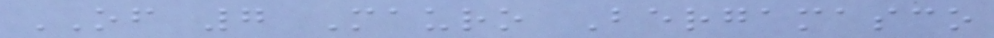OF 7 Mauro Bergamasco
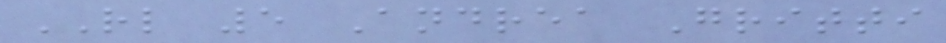RL 5 Andrea Gritti
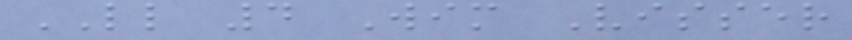LL 4 Wim Visser
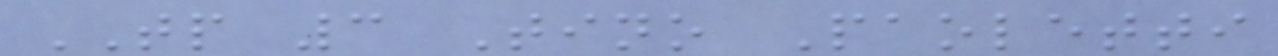TP 3 Tino Paoletti
